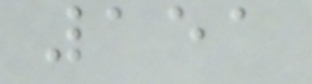151
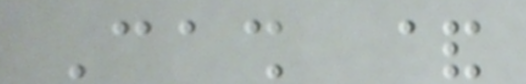Cash &
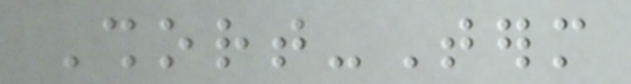Short-Term
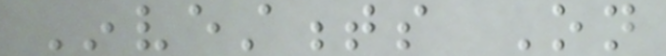Investments On
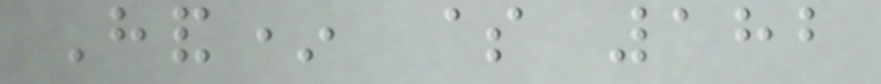Hand* $ 182
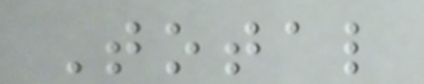Total
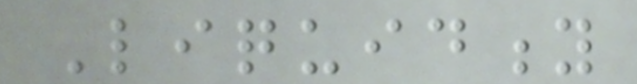Liquidity
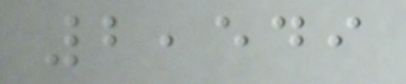2,549
